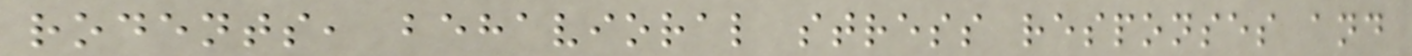rodents, behavioral stress responses and
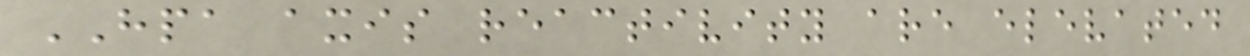HPA axis reactivity are elevated
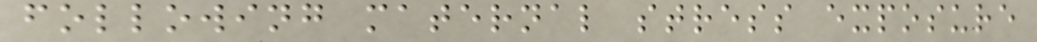following maternal stress exposure
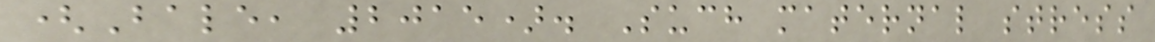(Bale, 2015). Such maternal stress
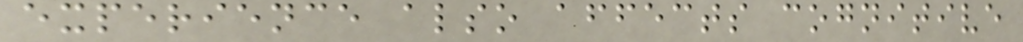experience also affects cognitive
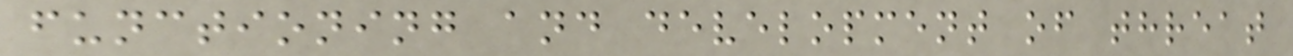functioning and development of threat
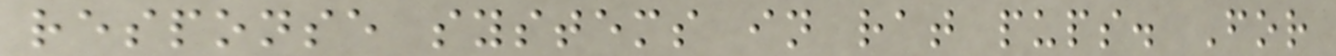response systems in rat pups. For
